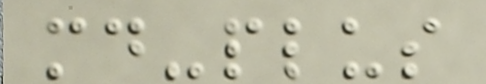md-plus
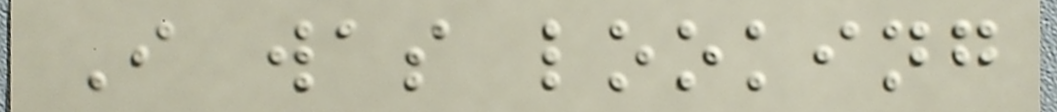I was looking
